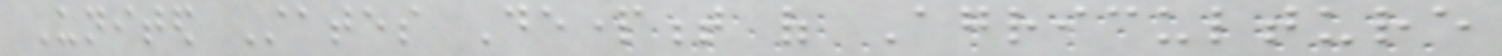United States Department of Agriculture
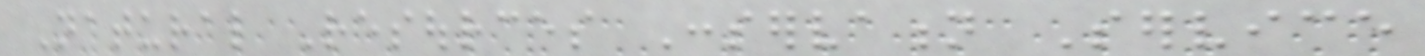Natural Resources Conservation Service
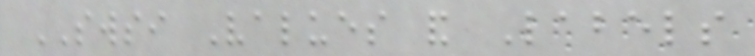SWSI Values and Labels
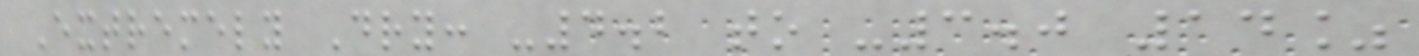Extremely Dry: -4.2 to -3.0 14%
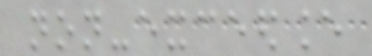non-exceedance
